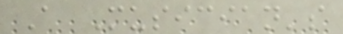A Musician's
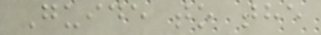Guide to the
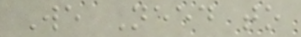We Need to
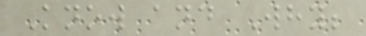Know and Why;
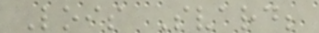Lois Svard;
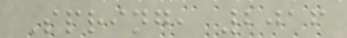Spring, 2016
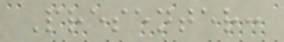Presenter:
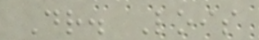Dr. Lois
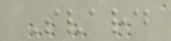Svard
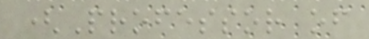(Professor of
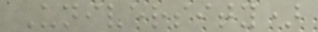University)
